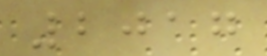2017
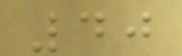40
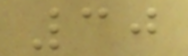30
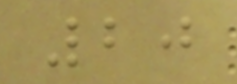20
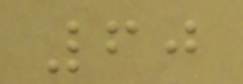60
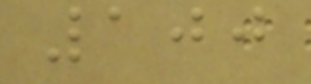100
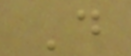D
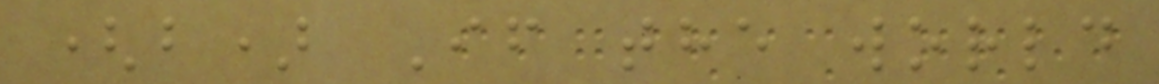(b) If the world
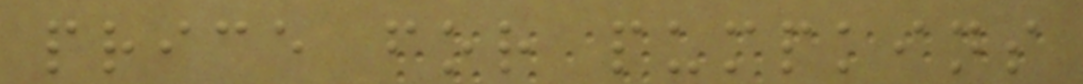price for pumpkins
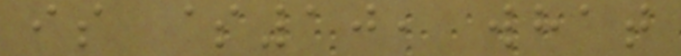is $10, what
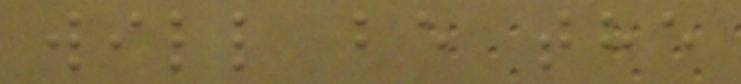will be the
